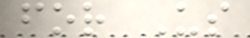for Us
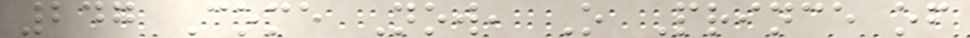247 Come Now, O Prince of
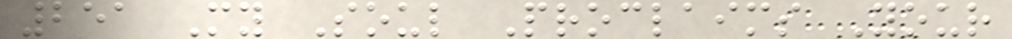251 My Soul Proclaims Your
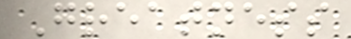Greatness
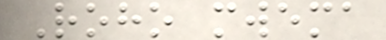Roho mwema
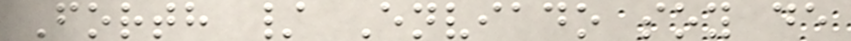Forth / Enviado soy de
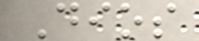Dios
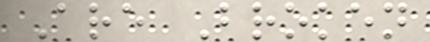Are Broken
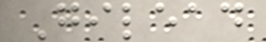Gilead
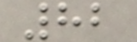82
